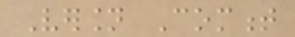Version Comment
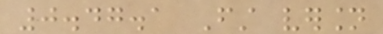0.47.1 First version
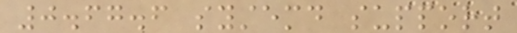0.67.6 systemd support
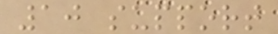10 support
